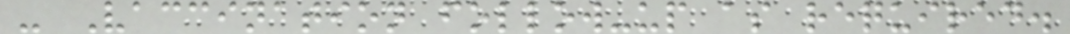- Vaccination follow-up as required.
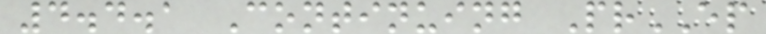4.4.1 Continuing PrEP
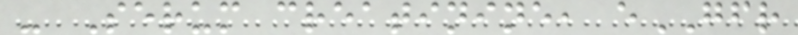- Serum creatinine, eGFR
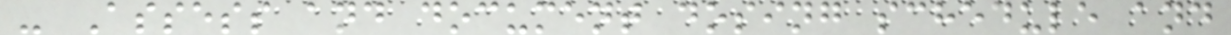- Assess and document dosing schedule and
